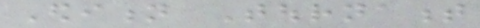Edition Tournament
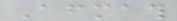Aftermath
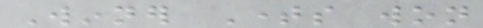Winner Times won
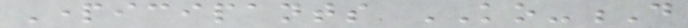Participants KO-D
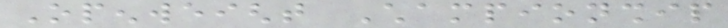Openweight Championship
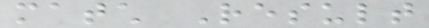match Result
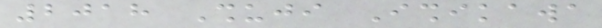2018 Shuji Ishikawa
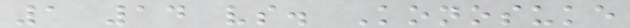1 14 vs. Konosuke
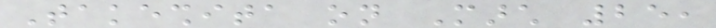Takeshita on March 25,
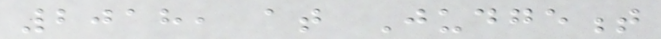2018, at Judgement
